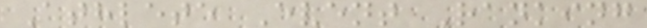Athlete Event Ranking
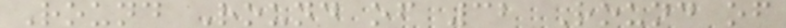Round Round of 32 Round of
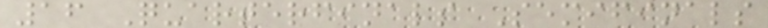16 Quarterfinals Semifinals
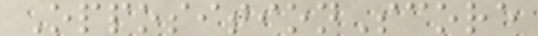OppositionScore
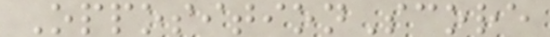OppositionScore
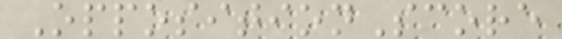OppositionScore
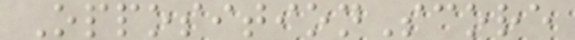OppositionScore
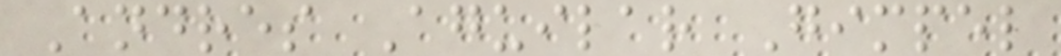Andres Aguilar Gimpel
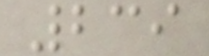239
